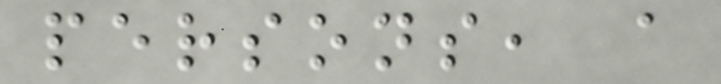persons, a
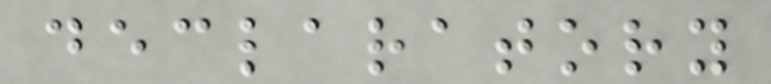declaratory
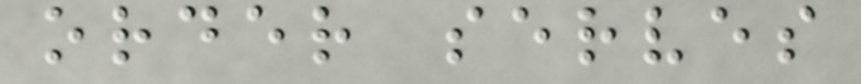order serves
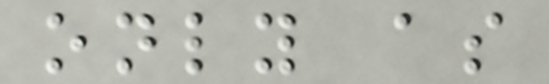only as
